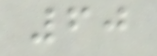60
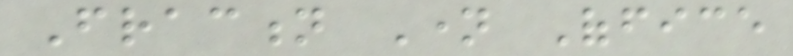Fraction Name Office
